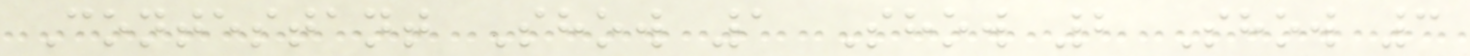Contestant Show 1 Show 2 Show 3
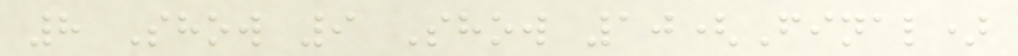8 Show 9 Show 10(Final)
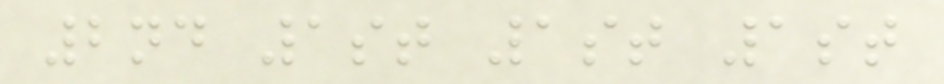2nd 1st 1st 1st
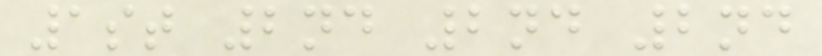1st 2nd 2nd 2nd
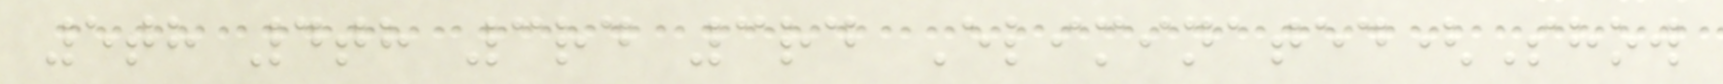5th 4th 3rd 3rd Eliminated(Show
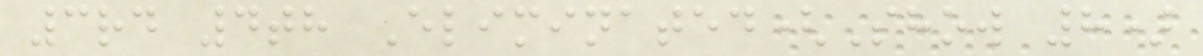3rd 4th Eliminated(Show 8)
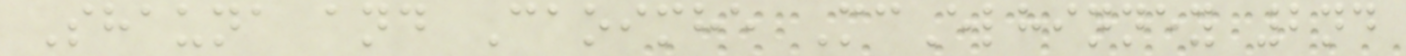Shauna and Caoimhe McElhinney 2nd
